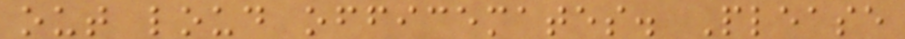out loud officemates. Please
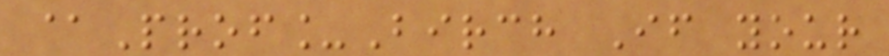@Prof_Birch If your
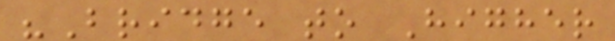"Bridge to Higher
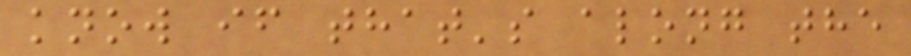know if that's along the
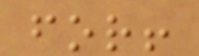for!
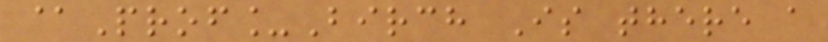@Prof_Birch Is there a
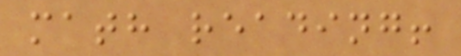math reading!
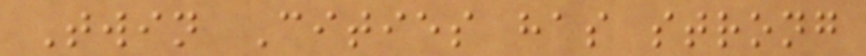Twin Cities has strong
